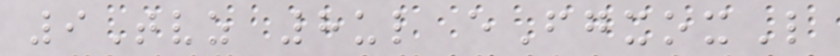9Tvz 8ul eFgxoxL
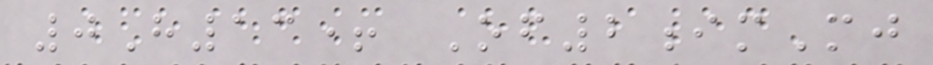0H13+ Of2imMj
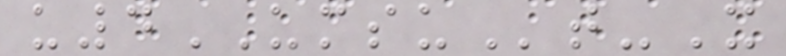u4UMSUt-X
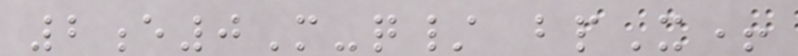2e0M-q/ bpX+
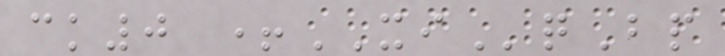ck0 +XIqBp
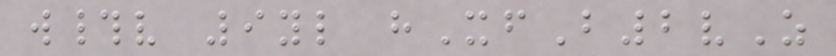w#v 9yl hXfB2vZ
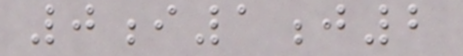0i1j2
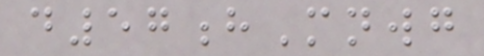d57hMnwg
